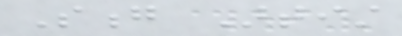Song Artist
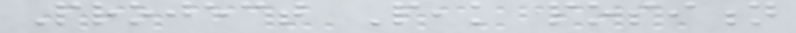Project Peak position
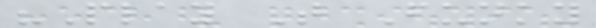"Play That Funky
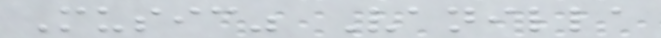Music" Vanilla
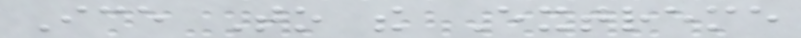Ice To the Extreme
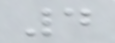4
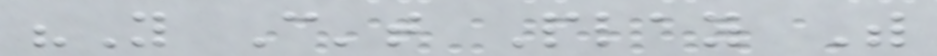"You Can't Play With
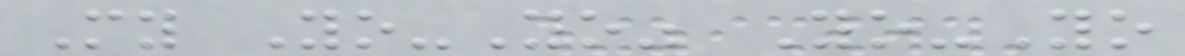My Yo-Yo" Yo-Yo
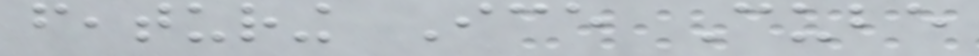featuring Ice Cube
